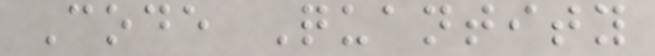Code Quantity
